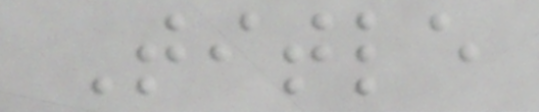Title
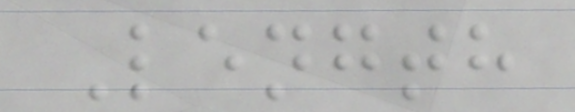Length
